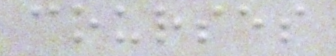courses
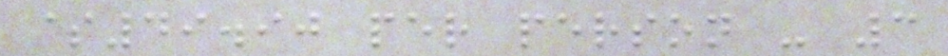$49.90 per person - 3
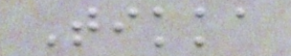Tikka
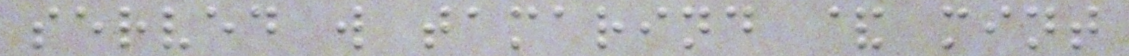served w tamarind & mint
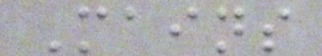Mains
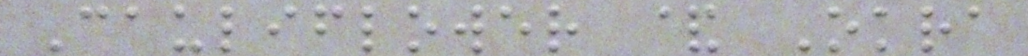Cauliflower & Okra
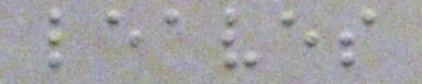leaves
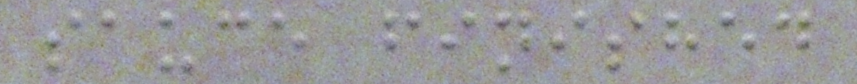sauce finished
